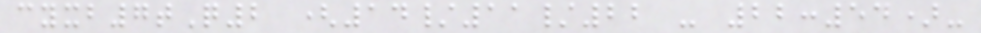cyxb7tQ2 (14/11/22 - 22:54)-
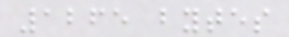1265 bytes
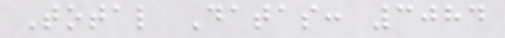Total Datas: 3084
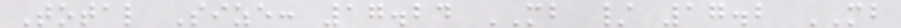Total Size: 17.24 MB / 17.2 MB
